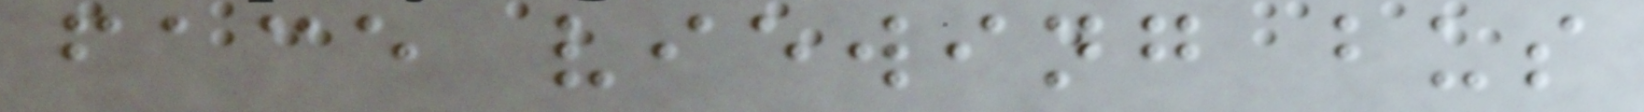face viewing bus
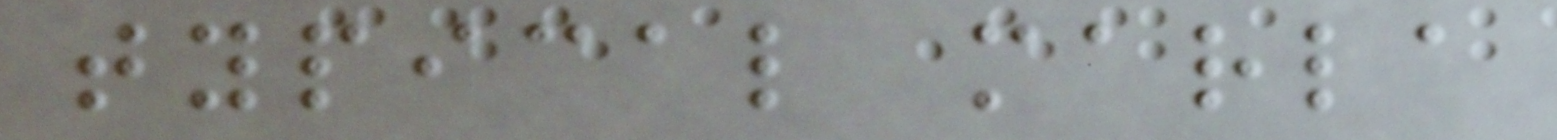typical marla
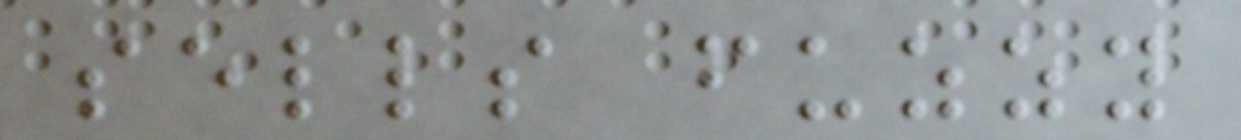sells fuzzy
